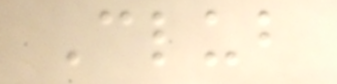Club
